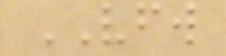VFW
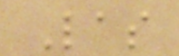Las
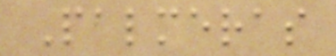Palmeras
